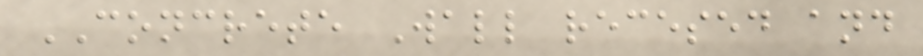CONCRETE Wall recesed and
